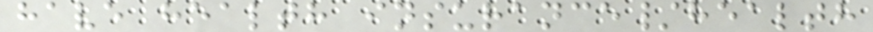have health insurance/health
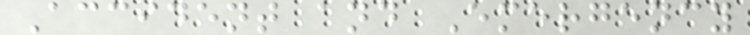Accident and Emergency
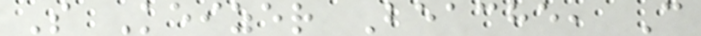S Keizer Beache, C
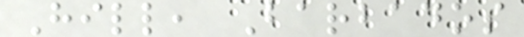Hill, Barbados
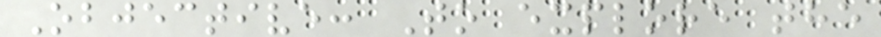Objective: To explore the
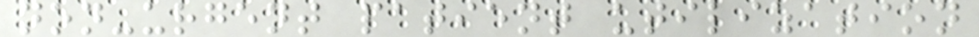non-urgent patient utilization
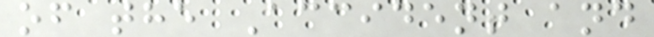of the Accident and
